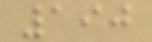190
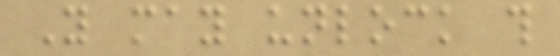You may unlock this
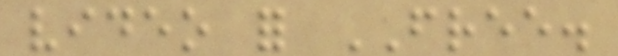video for FREE.
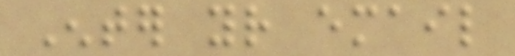Enter your email
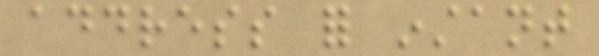address for instant
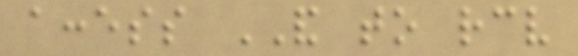access AND to receive
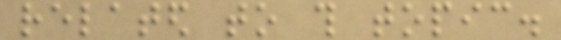related to this topic.
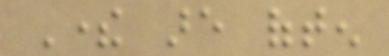There are often
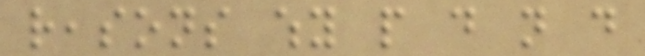reasons why people do not do
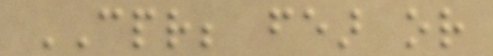CPR; fear or
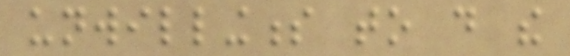unwillingness to do the
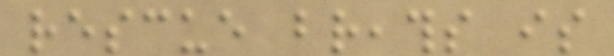rescue breaths is
